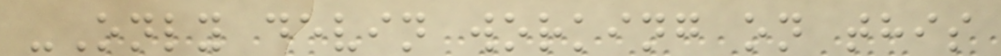-Only devin working on this
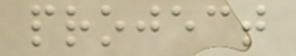project
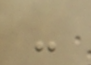-
